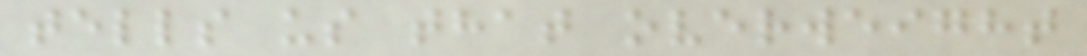tells us that overweight
